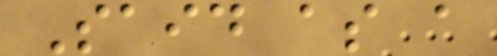Said as a
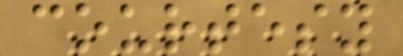courtesy
